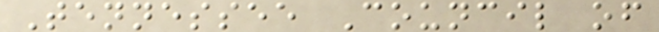Tennessee Council of
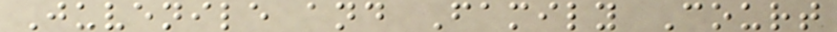Juvenile and Family Court
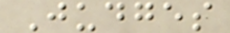Judges
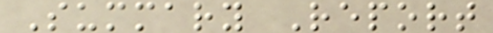Summary Report
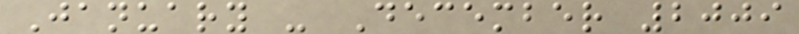January - December 2009
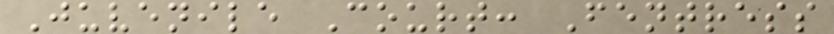Juvenile Court: Fentress
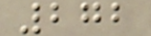272
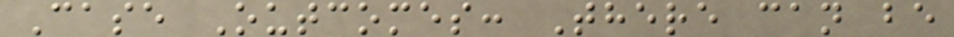Case Outcomes: There can be
